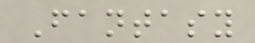Fantasy
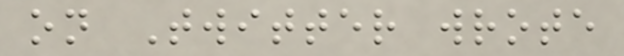on Twitter wrote
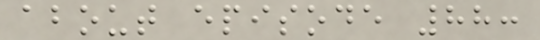about episode 88:
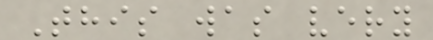This was very
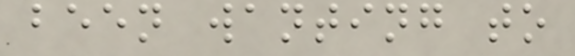been wanting to
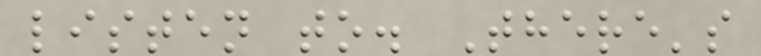listen to. There's
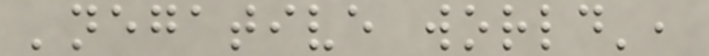'negative world',
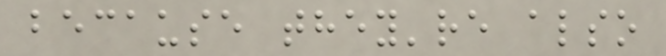because they're also
